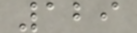129
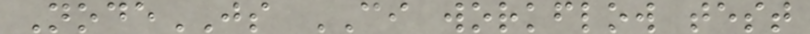NodeJS CI workflow test
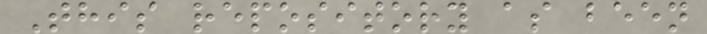This repository as been
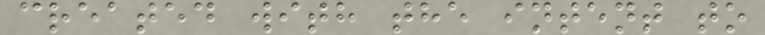created with the intent to
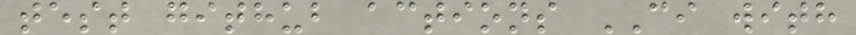test github actions CI with
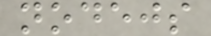nodejs
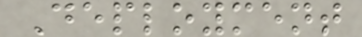Deployment
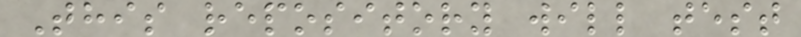This repository will test
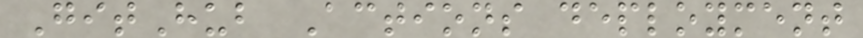GitHub Actions deployment
